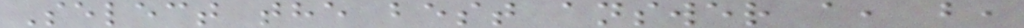Select the best answer a, b,
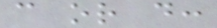c or d:
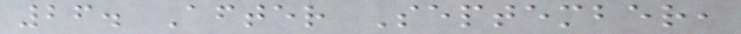26. After September,
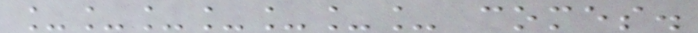_______ comes.
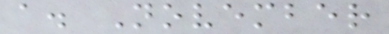a. November
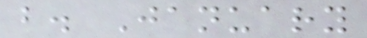b. January
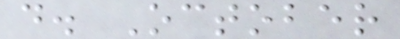d. October
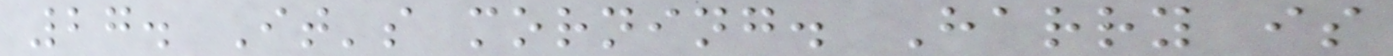27. It's morning. Harry is
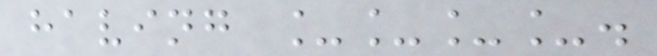having ____.
